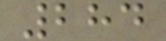284
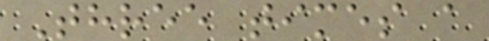Three times a
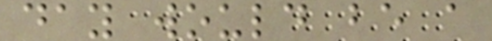day would be a
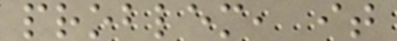problem, it
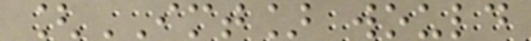[IMT] would
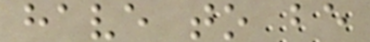have to be
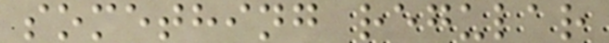something regular
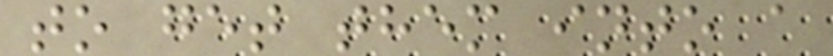to get them into a
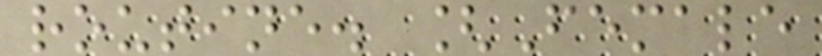routine. [Female
